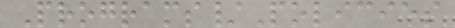Programs/Policies
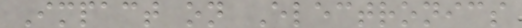Impact on Electronics
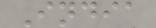India
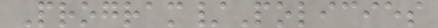Program/Policies
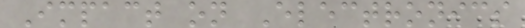Impact on Electronics
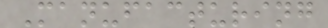Manufacturing
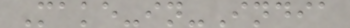Make-in-India
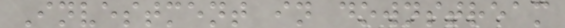Investment in downstream
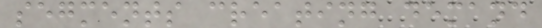segments creating demand
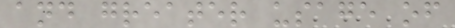and greater usage of
